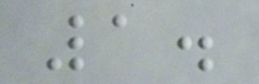1.
